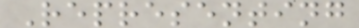Representing
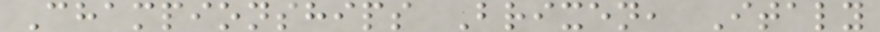Championships Brixen, Italy
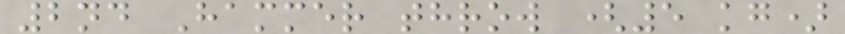2nd Hammer throw (5 kg)
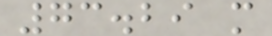73.29 m
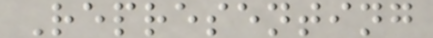Representing
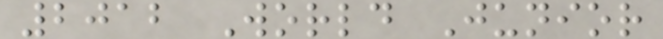2012 World Junior
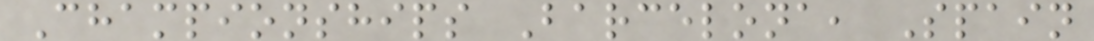Championships Barcelona, Spain
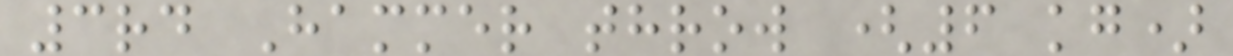3rd Hammer throw (6 kg)
